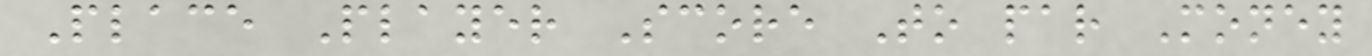Place Player Score To par Money
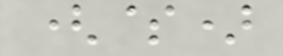($)
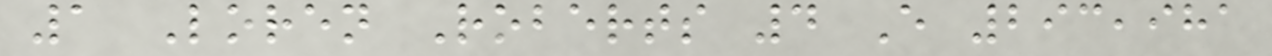1 Loren Roberts 4 E 293,981
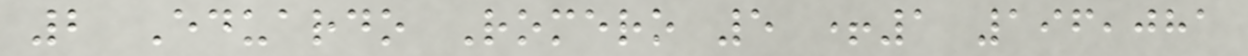2 Eduardo Romero 5 +1 196,081
